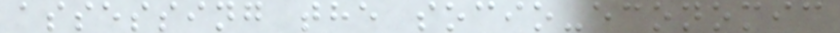assessing the socio-economic
